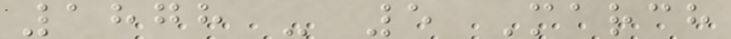1878 - 5 March
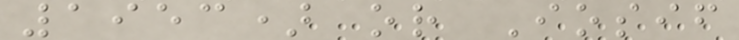1953) or Iosif
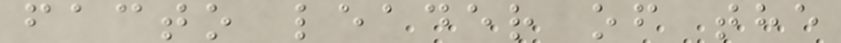facto leader of the
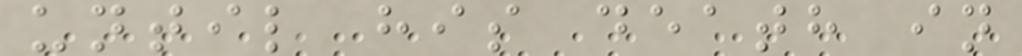until his death in
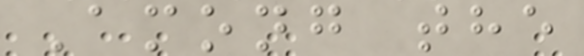Among the
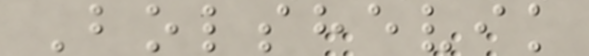Bolshevik
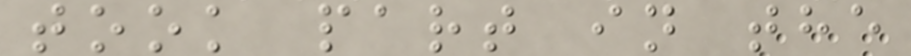took part in the
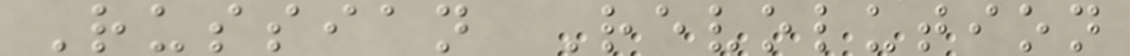Russian Revolution
